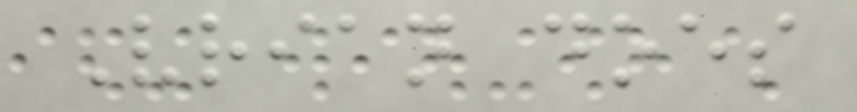Vrian does
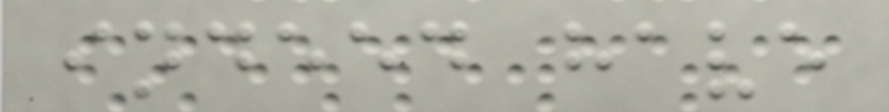indeed have
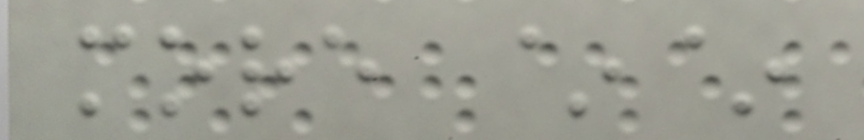more ~~
